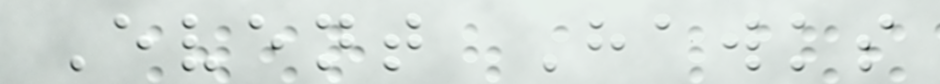Event Hawks
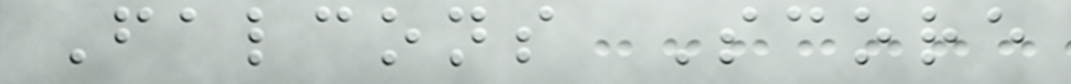Falcons Score
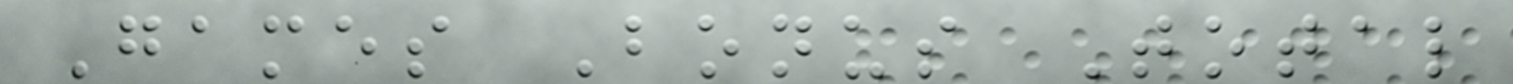Games Bonus Total
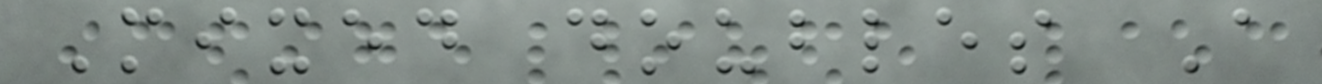Mixed doubles A
